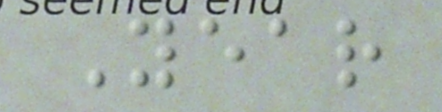Year
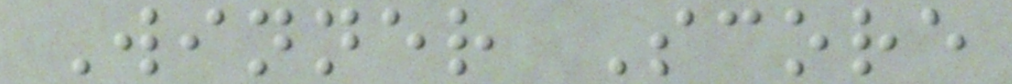Winner Score
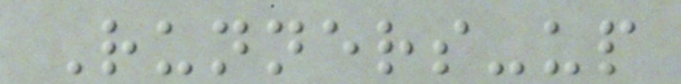Runners-up
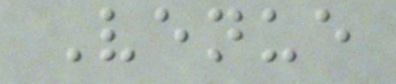Venue
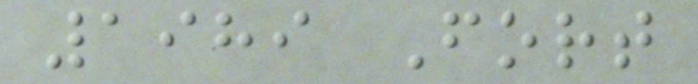1989 Fort
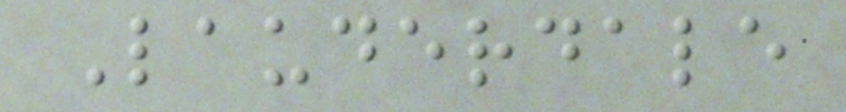Lauderdale
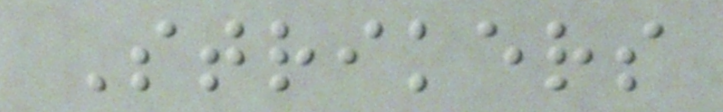Strikers
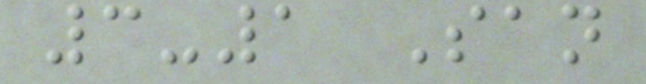3-1 San
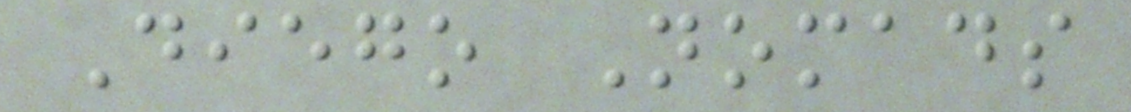Diego Nomads
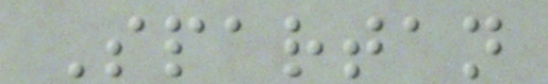Spartan
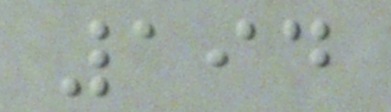194
